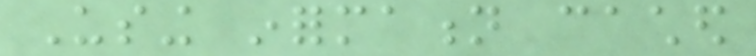Using information cached
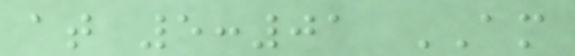at 5:01 AM
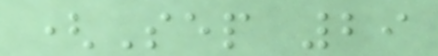(Sep 29
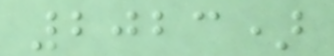2023)
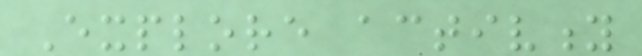Explore activity
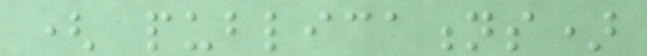( publications)
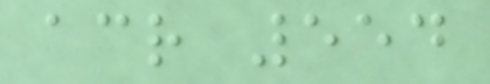across 554
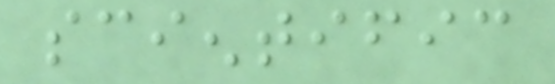scientific
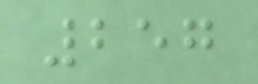257
